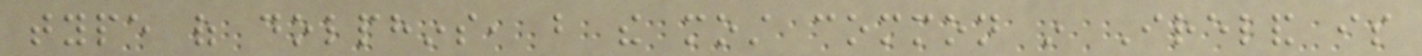type of dolphins, but the most common in Ireland is
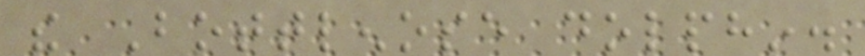the Bottlenose dolphin.
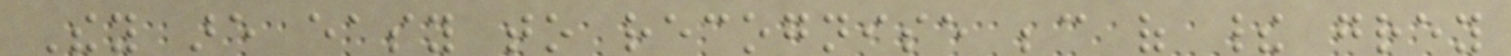They are easy to recognise because of their grey
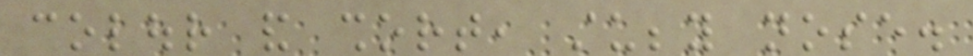colour and short, stubby nose.
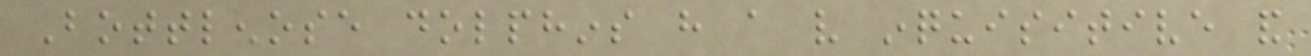Bottlenose dolphins have a very inquisitive and
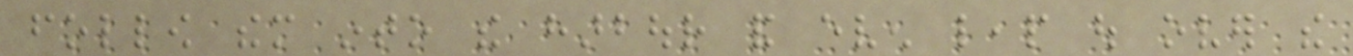follow them into the harbour and even leap out over the
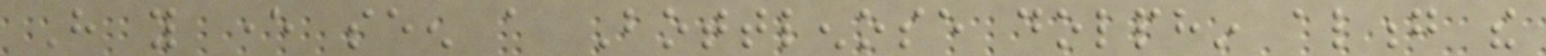Have you ever seen a Bottlenose dolphin along the
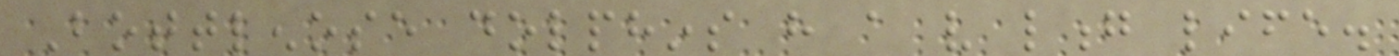Bottlenose dolphins have a very long life.
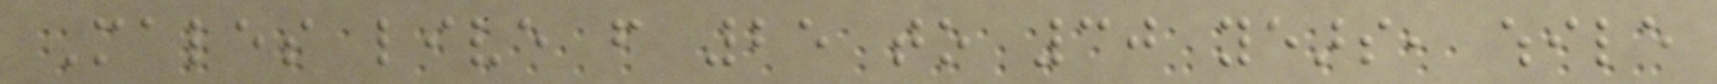Males live from 25 to 30 years, while
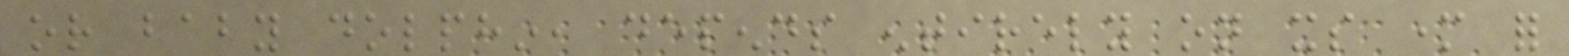or baby dolphin, depends entirely on its mother for
